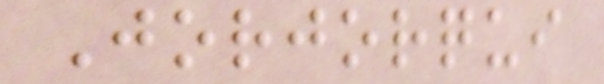Jorjorqui
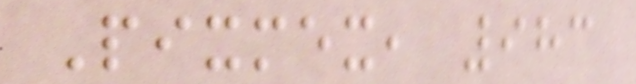Pixmex, 983
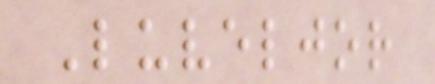Luveljor
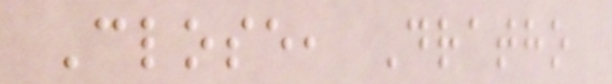Close, Dratho
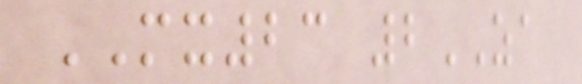MX23 2ZA
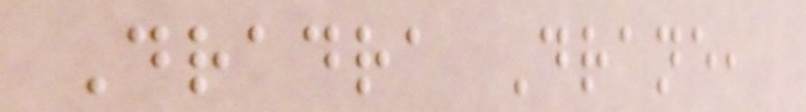Dradra Drane,
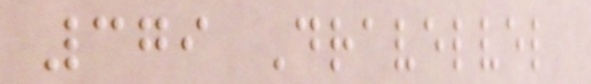379 Dravelvel
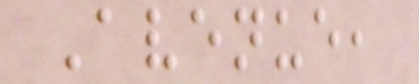Avenue,
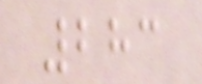283
